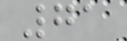71
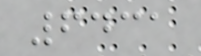6431
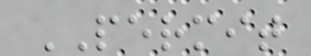PERMIT
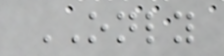ONLY
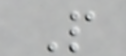P
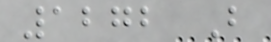1272 B
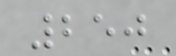250
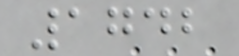1742
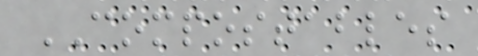COMPOSTABLES
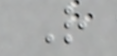R
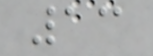13
